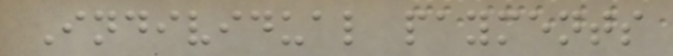Individual payments
